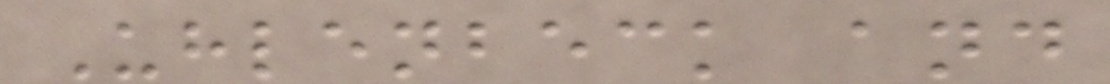Uhlenbeck and
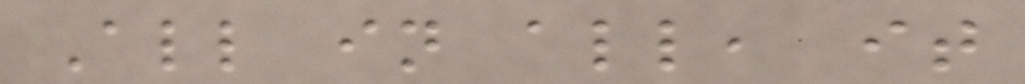All in all, it
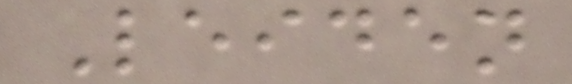Leiden
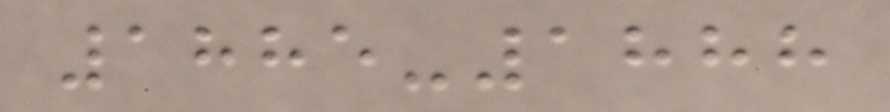1885-1888
